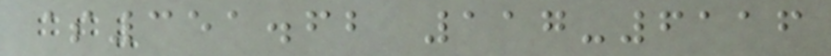$351.62 117-6116
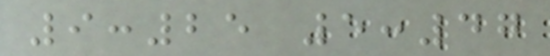9:25 5:47
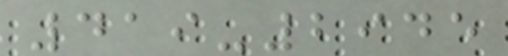419-2945
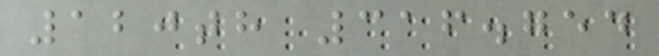120th 316.754
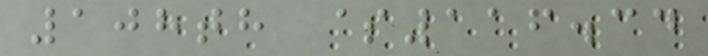108th $116.34
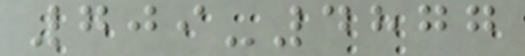709-4877
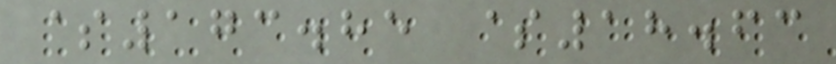$173.85 $18.63
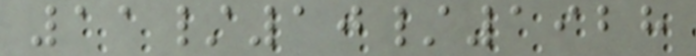11/10/1928
